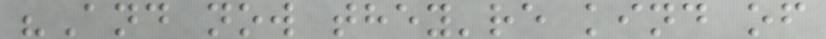"And now they're kind of
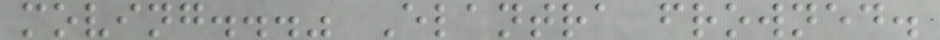moving..." Elantra frowned.
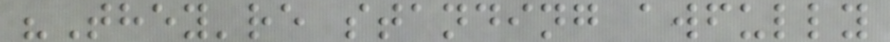"They're standing awfully
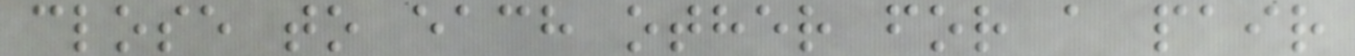close to each other for a pair
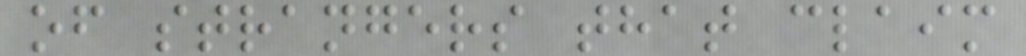of strangers that claim
